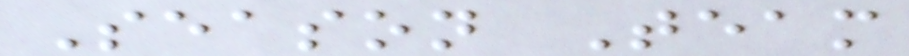Season Team
